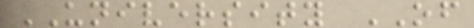UNIVERSITY OF
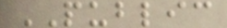PUBLIC
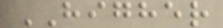HIGHER
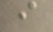i
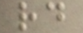rd
